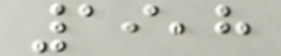19,8
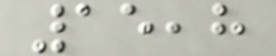15,8
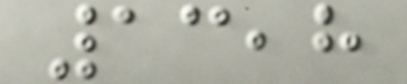13,8
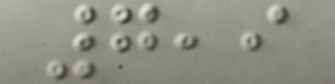7,9
